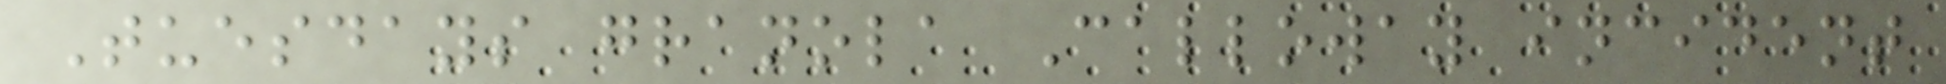Tuesdays granola Calloway incident
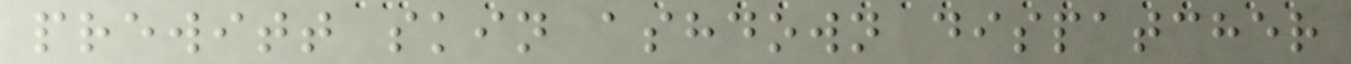prewitt skin ashdown dispatcher
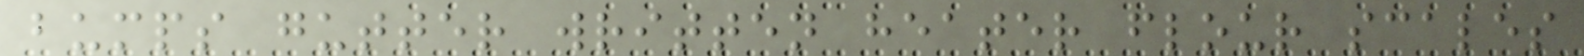bumps gutter written heater flour scales
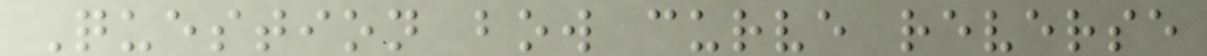Question bow curve reverse
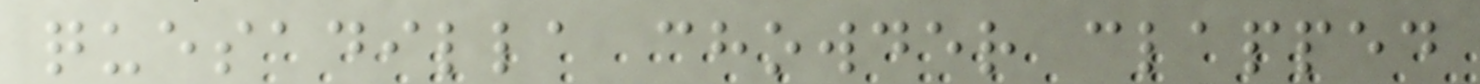quesadilla chowder clapped
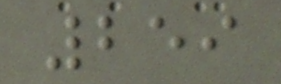259
